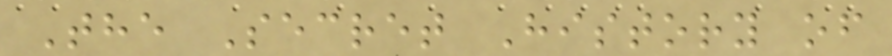The Secret History of
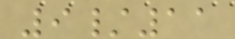9/11
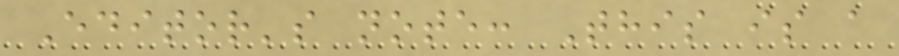Editor's note: This is a
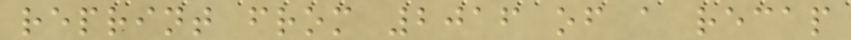reprint from 2016 of a recap
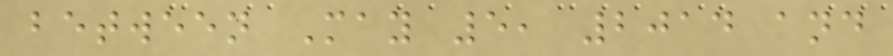between May 5, 2014 and
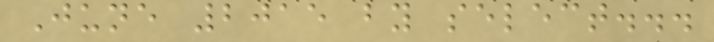June 2015 by select...
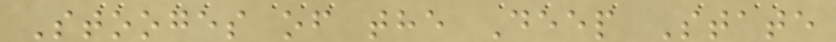Stooges of the Deep State
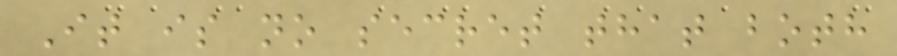It is no secret that both
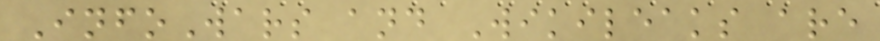InfoWars and Wikileaks are
